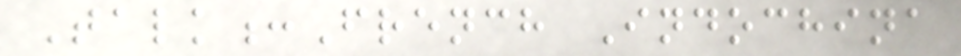Talk:French Indochina
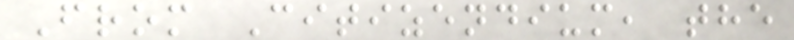From Citizendium, the
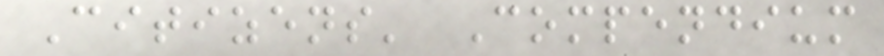Citizens' Compendium
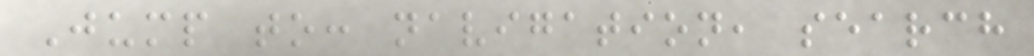Jump to: navigation, search
